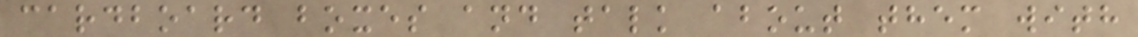cardboard boxes and talk about them with
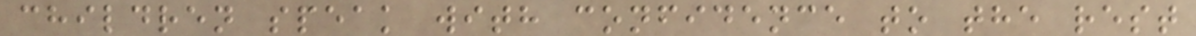children speak with confidence to the rest
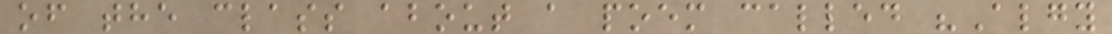of the class about a poem called "Algy
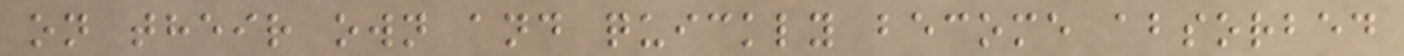on their own and quickly become absorbed
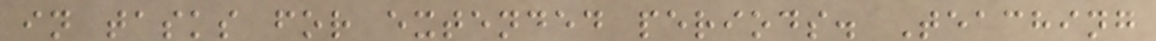in tasks for extended periods. Teaching
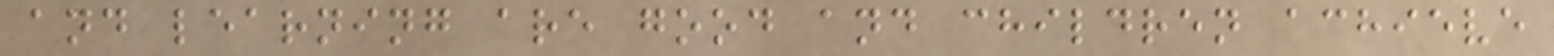and learning are good and children achieve
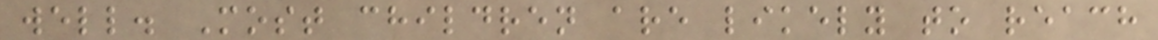well. Most children are likely to reach
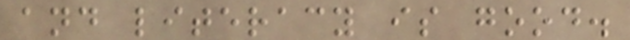and literacy is good.
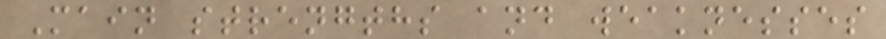Main strengths and weaknesses
